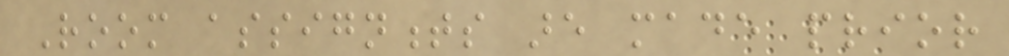Room assignments are made prior
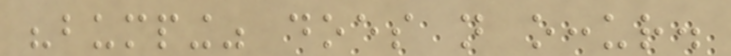"bumping" does not occur.
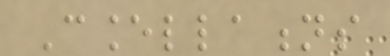Cancellations
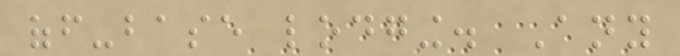off-base lodging. Any
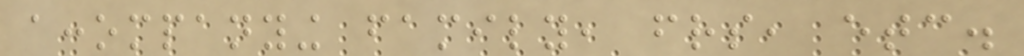accompanying family, friends, etc.
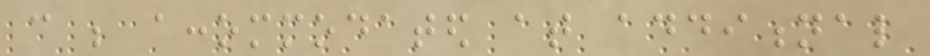can be accommodated at additional
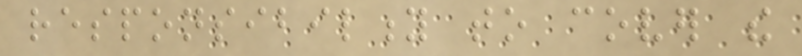responsibility to cover the
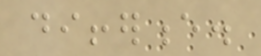difference.
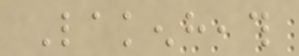Lakenheath
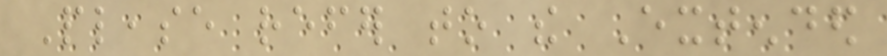Please refer to the Extended
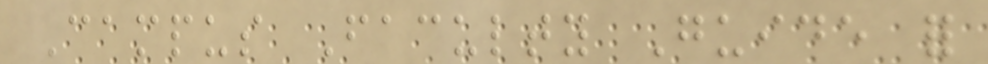Campus Faculty Guide for
